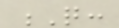Q:
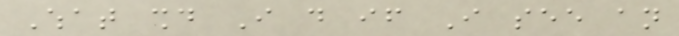What should I do if I see an
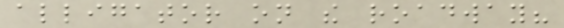alligator on the roadway?
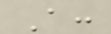A:
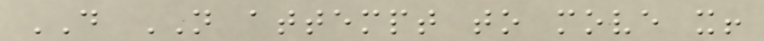DO NOT attempt to move it!
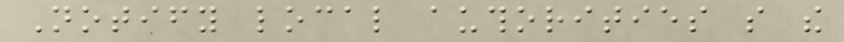Notify local authorities so the
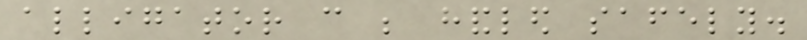alligator can be handled safely.
